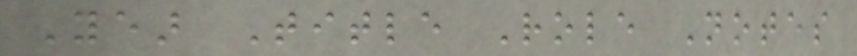Year Title Role Notes
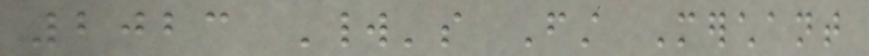2023 World's First Merchant
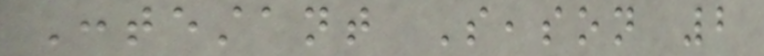Contestant Season 2
